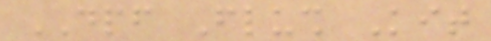DPF Flush Kit
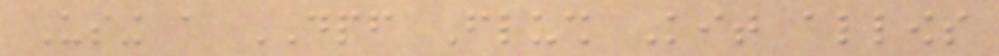Using a DPF Flush Kit allows
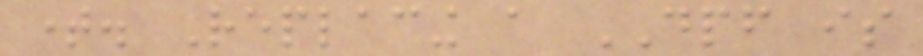time. Replacing a DPF is
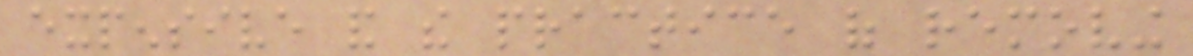expensive and the practice of removing
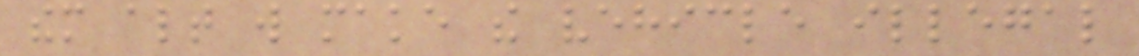them altogether will make the vehicle illegal
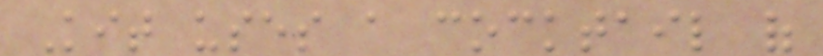Kit uses a cocktail of
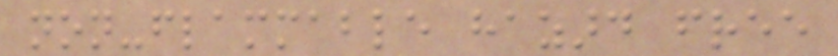non-flammable hazard free
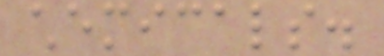chemicals.
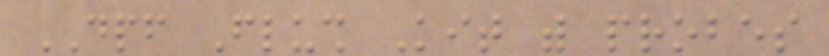DPF Flush Kit with probes
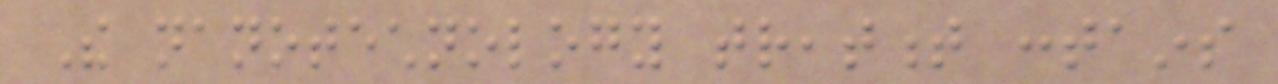The nanotechnology treatment contains
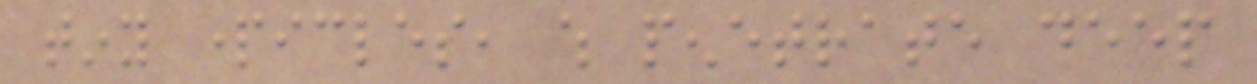tiny particles, which penetrate deep
